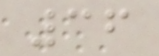36
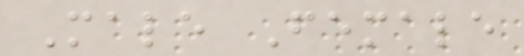Male Female
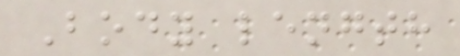Body length
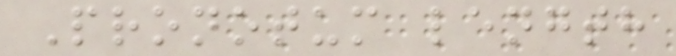Pronotum length
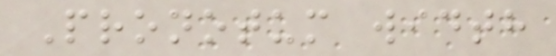Pronotum width
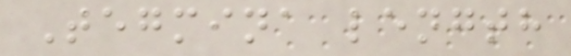Tegmina length
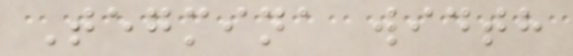Tegmina width
